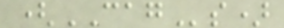(CAGs)
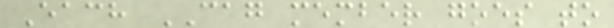Each CAG member goes to
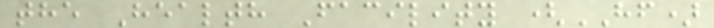the Health Facility (HF)
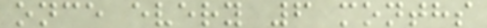once every 6 months
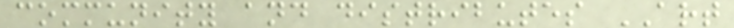community and distributes ART
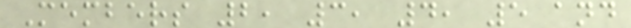Members 2, 3, 4, 5 and
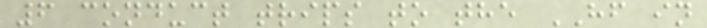6 conduct trips to the HF in
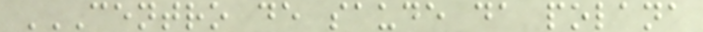CENTRO DE SAUDE DA POLANA
